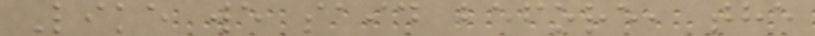Like we said before, the
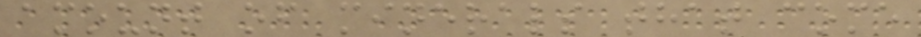amount of minerals that come
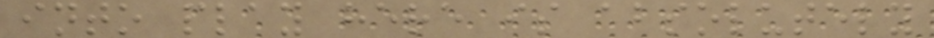into play here is absolutely
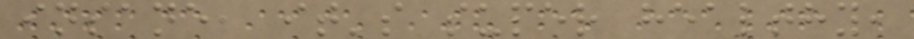insane, it's super healthy,
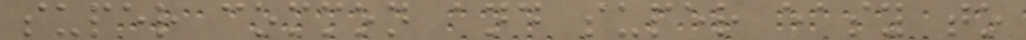super common and super easy to
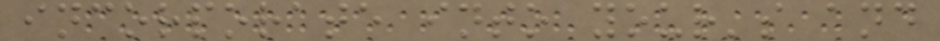incorporate into your's and
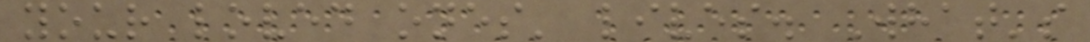your loved ones' lives. What's
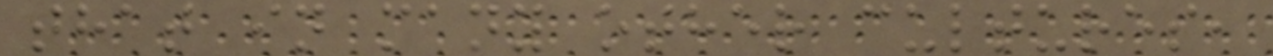that in many other cultures,
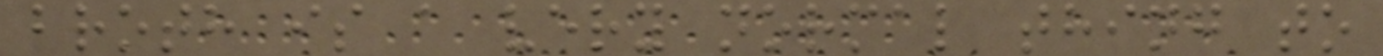broth is a very normal thing to
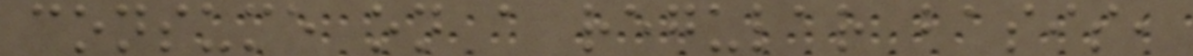consume on a regular basis,
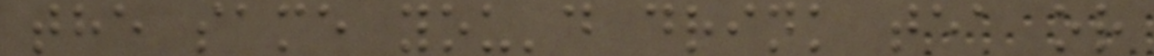the same you'd drink tea or
